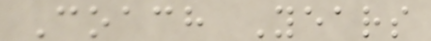Coach Years
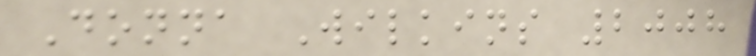Donna Wilkins 2008
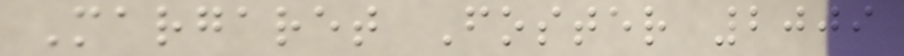Margaret Foster 2009
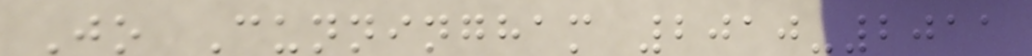Jo Cunningham 2010-2011
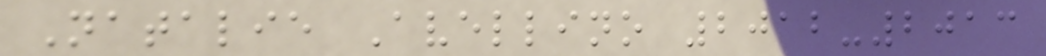Natalie Avellino 2012-2013
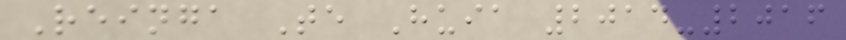Reinga Te Huia 2014-2016
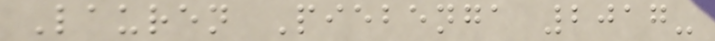Lauren Piebenga 2017-
